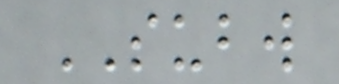SUBW
